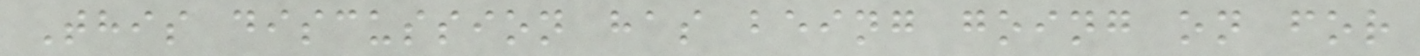This discussion has being going on for
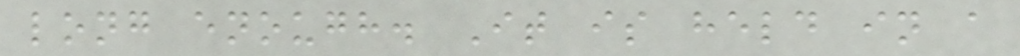long enough. It is held in a
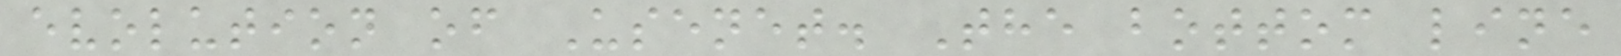evolution of Usenet. The bottom line
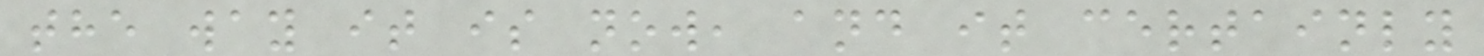the way it is now, and it certainly
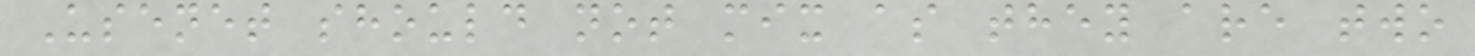Usenet should not mix as they are two
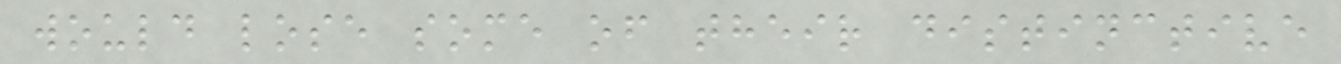would lose some of their distinctive
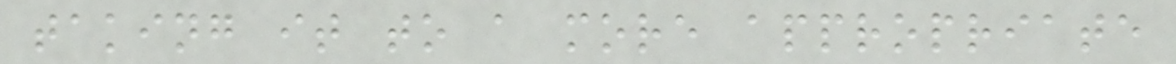taking it to a more appropriate
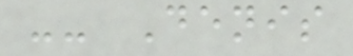-- Denis
